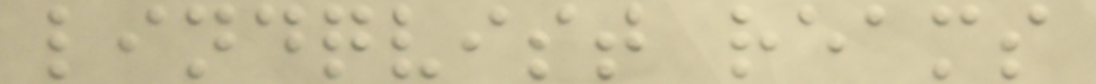lindqvist reams
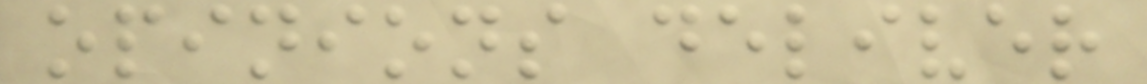opinions deliver
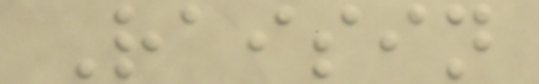Raisin
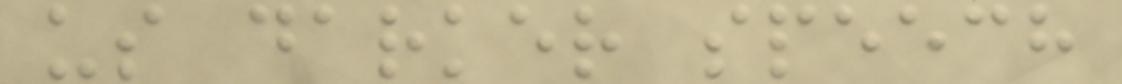us darker speech
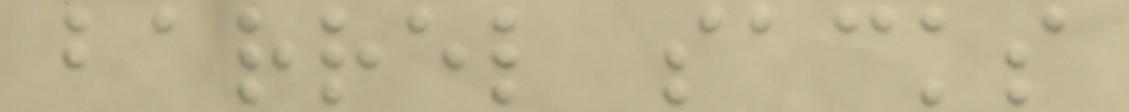barrel sacks
